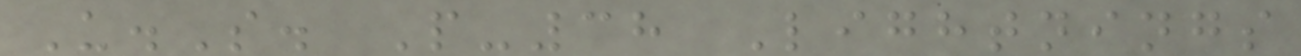U.S. P-38 Lightnings
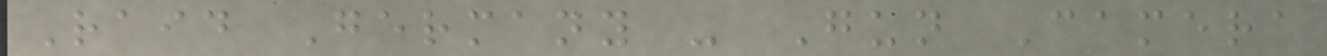Raid Germany - Gun Camera
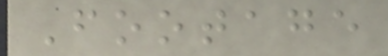Footage
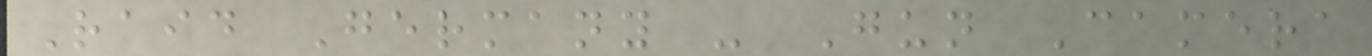Raid Germany - Gun Camera
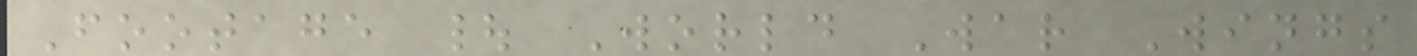Footage | World War Wings
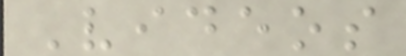Videos
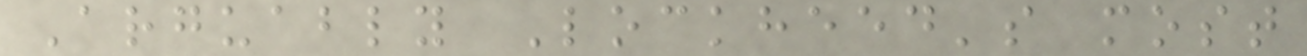Arguably Lockheed's most
